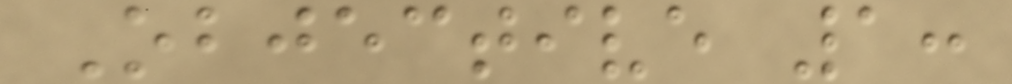Objective 1:
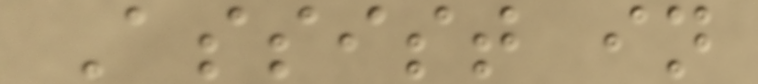Assist in
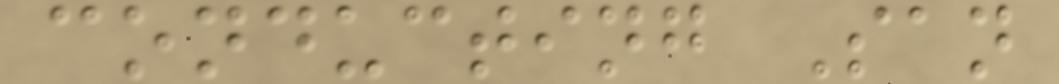conducting San
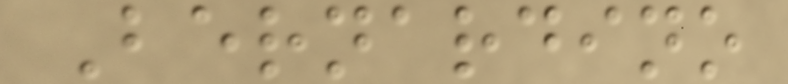Bernardino
